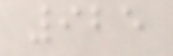925
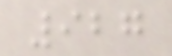927
